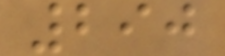290
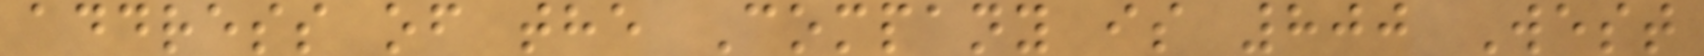address of the Company is 800 West
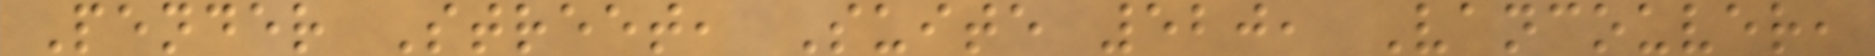Pender Street, Suite 520, Vancouver,
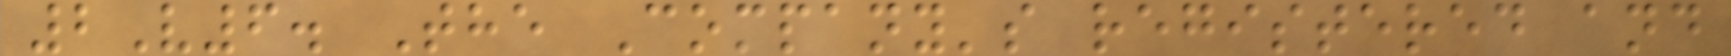2V6. The Company's registered and
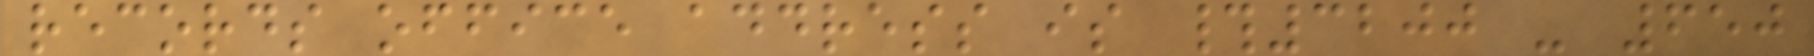records office address is #3200 - 650
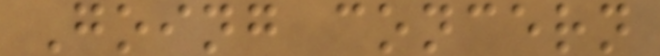Going concern
